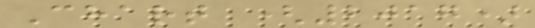Chart (2017)
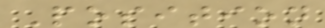Position
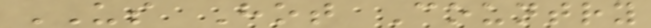US Hot Country
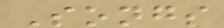Songs
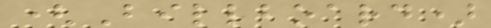(Billboard)
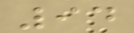94
